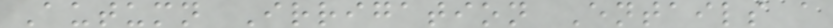Autumn Irrigation Entails a
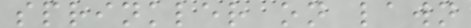sprinkler on lawn
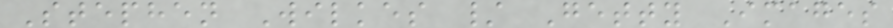Stephen Wilkes / Getty Images
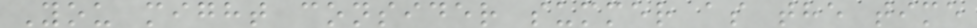You might consider summer as the time
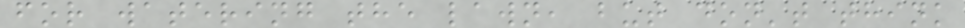for watering the lawn, but don't think
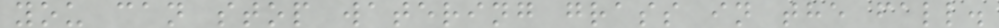you can stop watering grass in the fall.
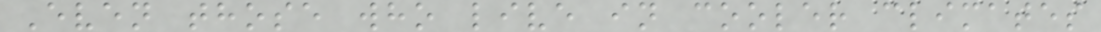Even those who live in cooler climates
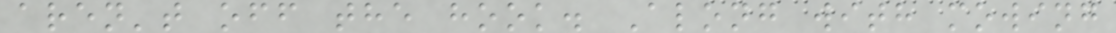aren't off the hook. Along with mowing
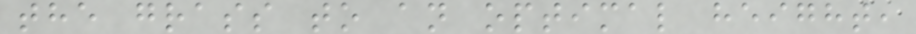the grass to an optimal height,
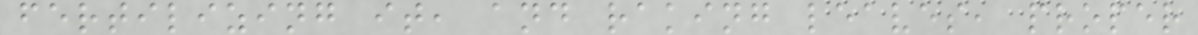fertilizing it, and raking leaves, proper
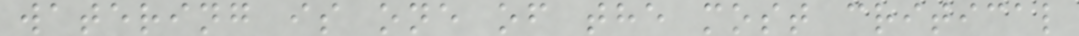watering is one of the most critical
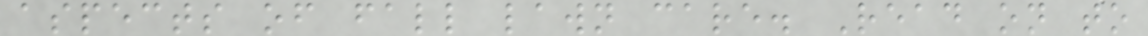aspects of fall lawn care. Read on to
